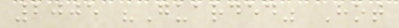2005 "Guarded" Hot
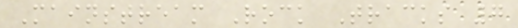Mainstream Rock Tracks 7
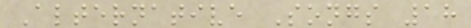Alternative Songs 18
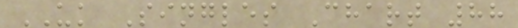UK Singles Chart 88
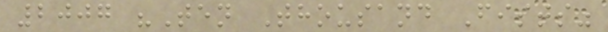2007 "Ten Thousand Fists"
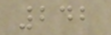242
